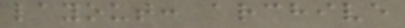layout: archive
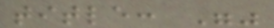title: ""
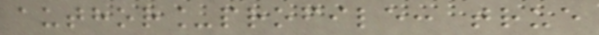author_profile: true
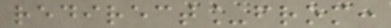redirect_from:
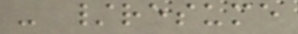- /resume
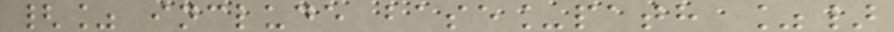{% include base_path %}
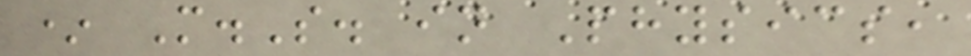* M.S. in Physics,
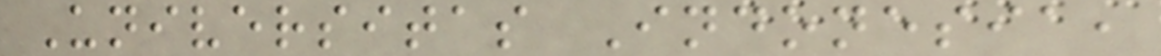Universitas Indonesia,
